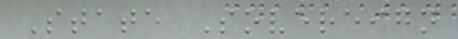State Sovereign
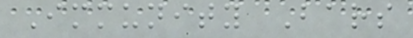Immunity Bars
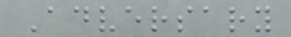Adversary
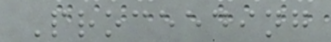Proceeding
